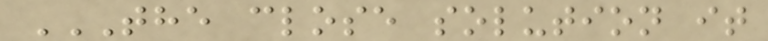THE CLOSE SOLUTION IT
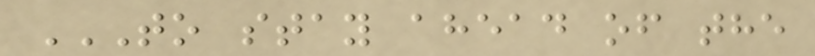TO STAY AHEAD OF THE
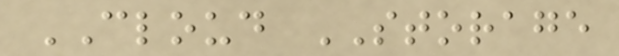CLOUD STORAGE
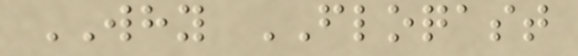WHY FLOQAST
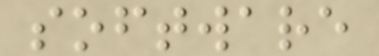software
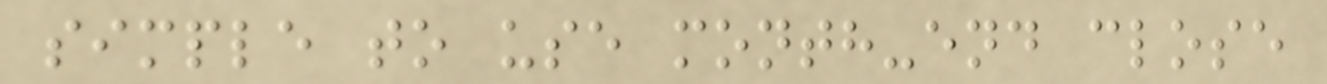simple to use month-end close
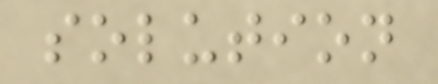solution
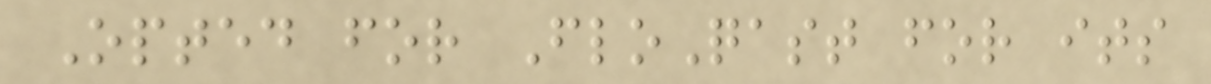Opted for FloQast for its
